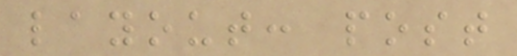layout: post
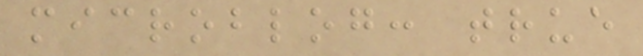microblog: true
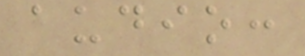audio:
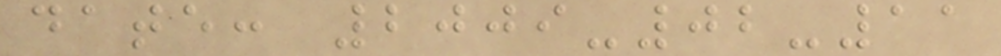date: 2009-02-11
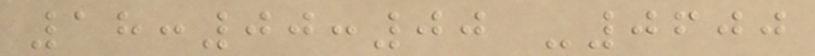18:00:00 -0600
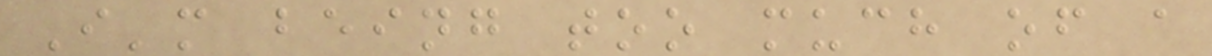I'm being too much of a
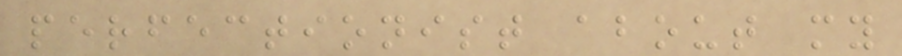perfectionist about my
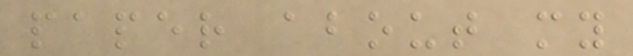paper about my
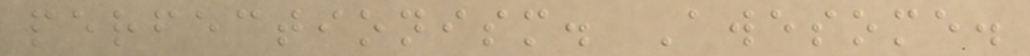perfectionism. Awesome.
